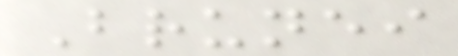Brunei
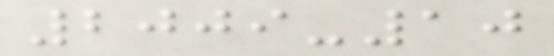2009-10
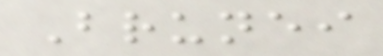Brunei
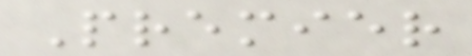Premier
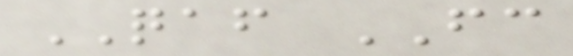QAF FC
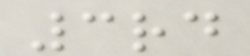3rd
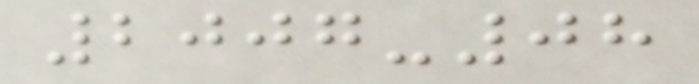2007-08
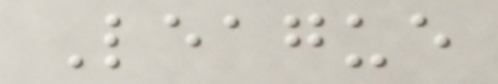League
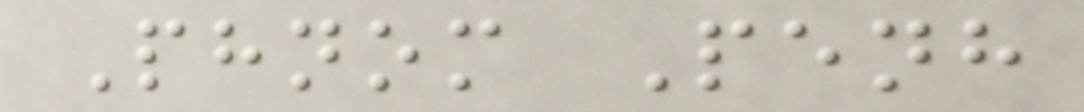Phnom Penh
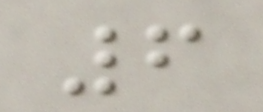6
